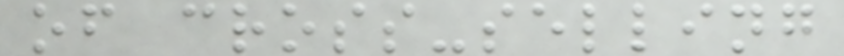of cross-selling
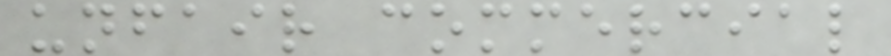unfair commercial
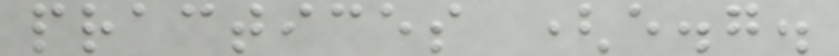practices (e.g.
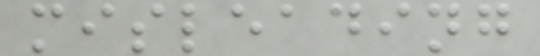misleading
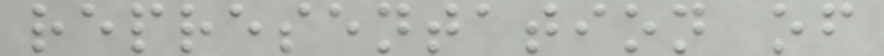representation of
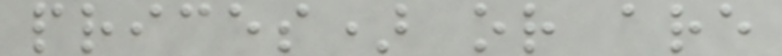prices) or are
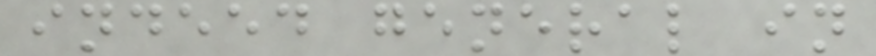indeed general in
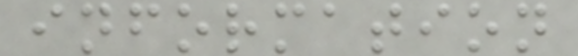information
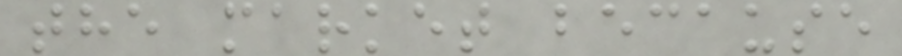the market because
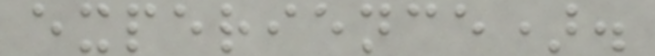experience).
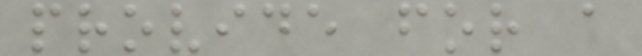provide for a
